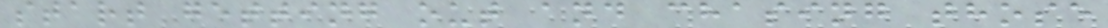start getting out and chasing those
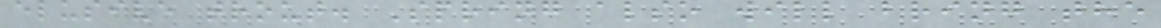elusive trout. Spring also will bring the
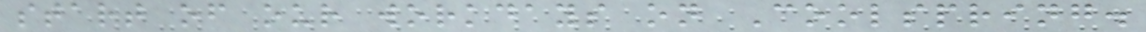start of our workdays on Coolspring.
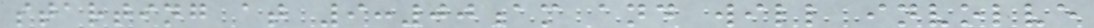starting at 9:00am and will involve
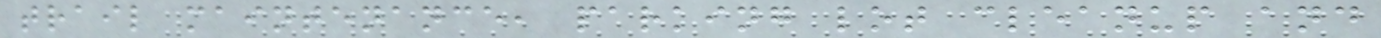trail maintenance, parking lot cleanup and
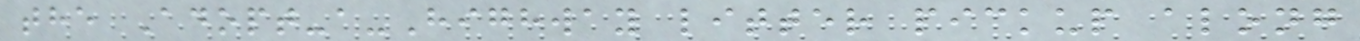the Adopt-a-Highway litter pickup along
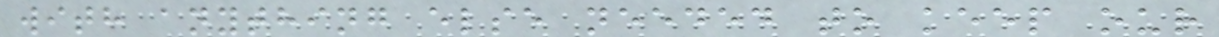with anything else needed to keep our
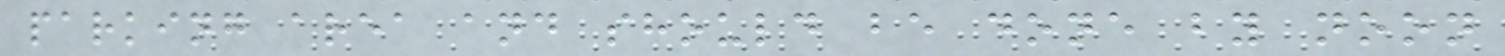parking area and should be done by noon
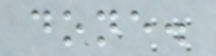done.
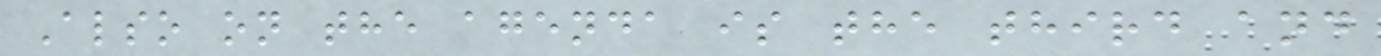Also on the agenda is the third and
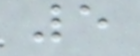5
